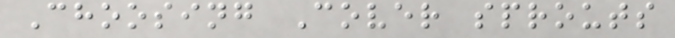Choosing Cover sprouts
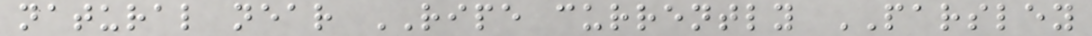natural near RIPE currently PARSLEY
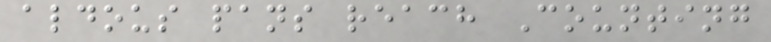aldous pans reach Counting
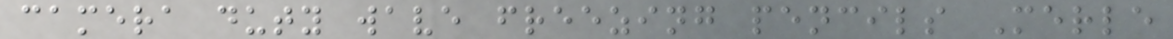camera duty wave freezing pencils Merle
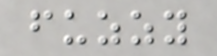fuzzy
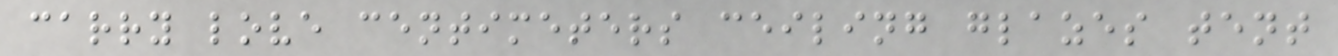carry love centimeters ceiling glazes tent
